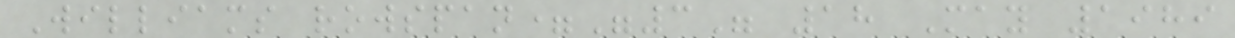Williams rowspan="3" 18 May 1989
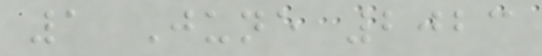1 June 2023
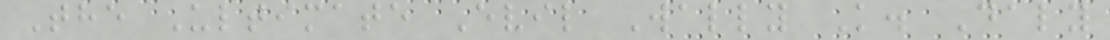The Ultimate Evil Wally K. Daly
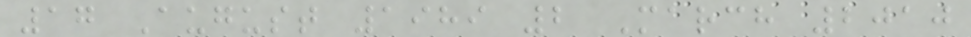17 August 1989 2 March 2010
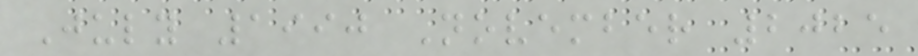July 1990 November 2025
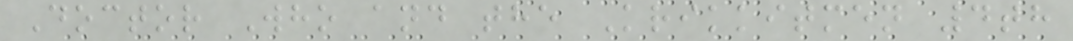Doctor Who and the Krikkitmen 4th
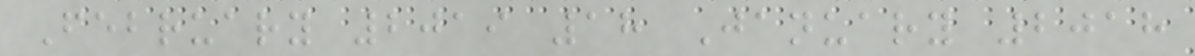February 2019 18 January 2018
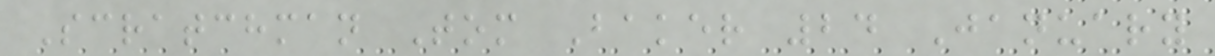Scratchman Tom Baker 24 January
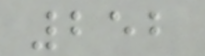252
